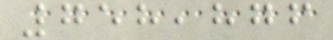758,876
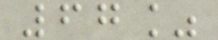67%
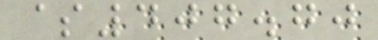$407.70
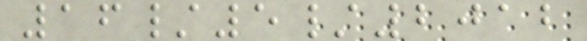16/5/2012
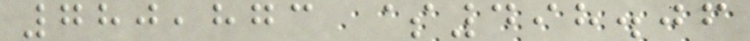780,873 $498.06
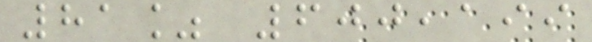81% 600,199
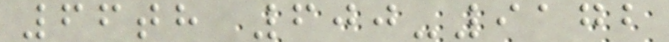66th 600-9172
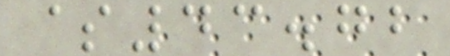$43.72
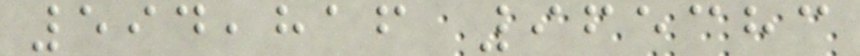594,816 965383
